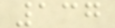137
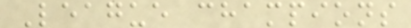League champions
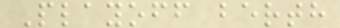Playoff berth
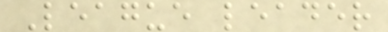League leader
